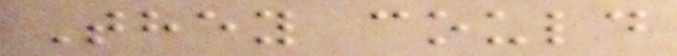They could
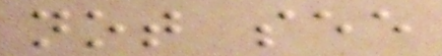not see
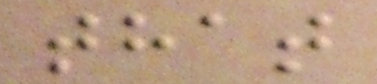that
